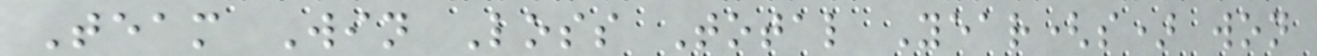Team Win Loss Total Year(s) won
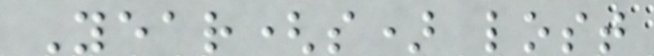Year(s) lost
